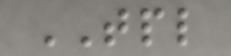TPL
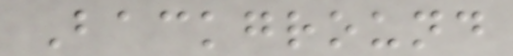Background
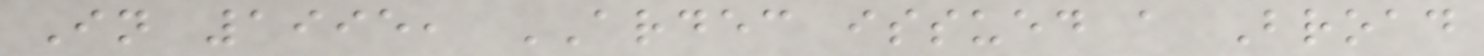In 1995, ARDEC issued a Broad
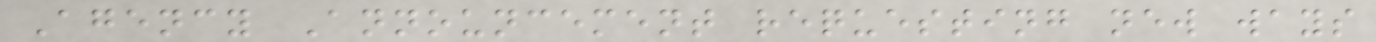Agency Announcement requesting new ways
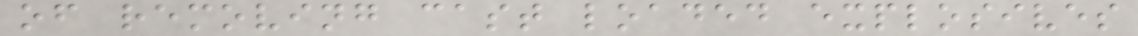of removing cast loaded explosives
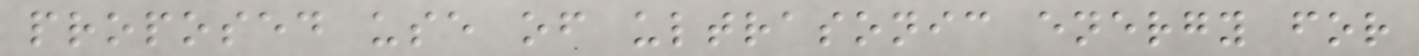proposed use of ultrasonic energy for
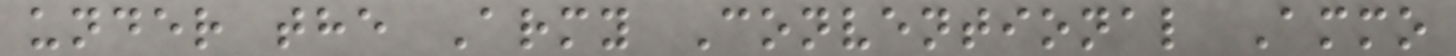under the Army Conventional Ammo
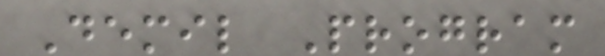Demil Program
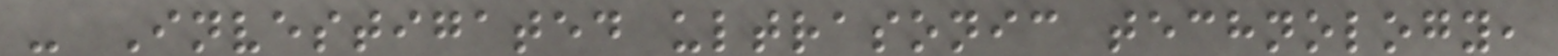- Investigated ultrasonic technology,
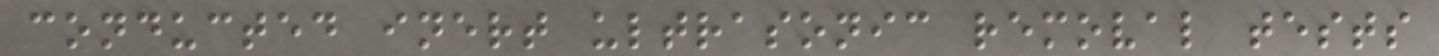conducted inert ultrasonic removal tests
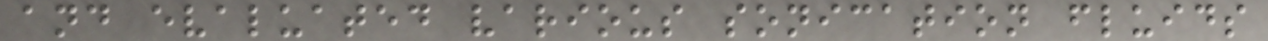and evaluated various sonication fluids
